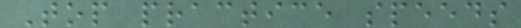Top practice speeds
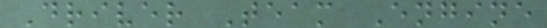Driver Team Engine
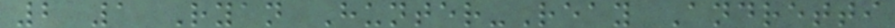2 1 Ryan Hunter-Reay Andretti
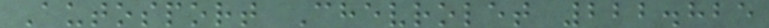Autosport Chevrolet 222.825
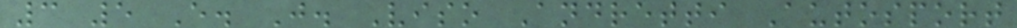3 5 E. J. Viso Andretti Autosport
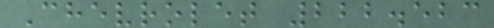Chevrolet 222.523
